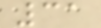31
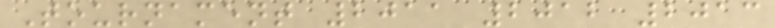Tournament 2011 2012 2013
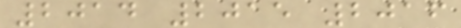2014 2015 2016
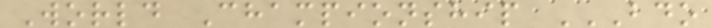World Championship BDO
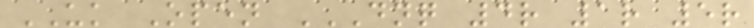UK Open DNQ 4R 1R 5R
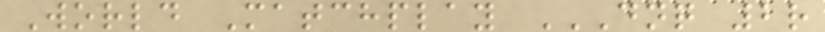World Matchplay DNQ 2R
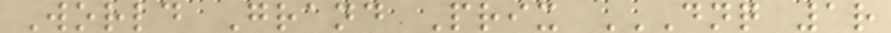World Grand Prix DNQ 1R
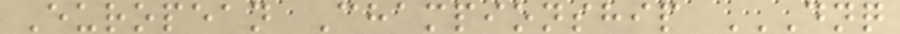European Championship DNQ
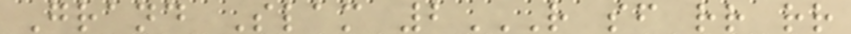Grand Slam 2R SF RR RR
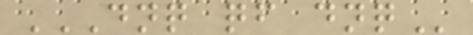DNQ QF DNQ
